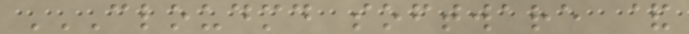CLOUDMD SOFTWARE &
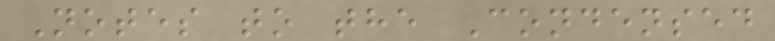Notes to the Condensed
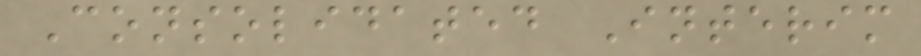Consolidated Interim
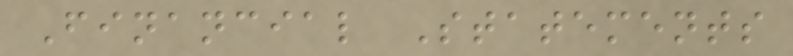Financial Statements
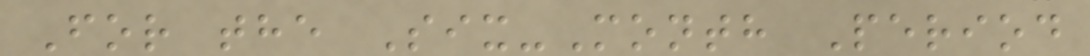For the Six-Month Period
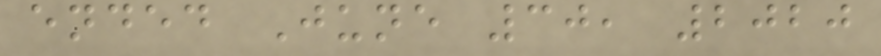ended June 30, 2020
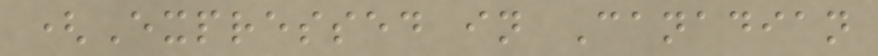(Expressed in Canadian
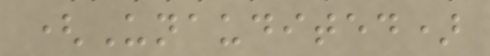(Unaudited)
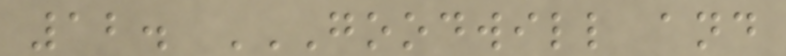12. GOODWILL AND
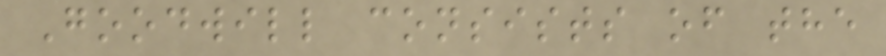Goodwill consists of the
